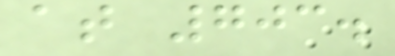at 703.
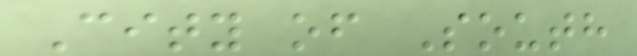City of South
